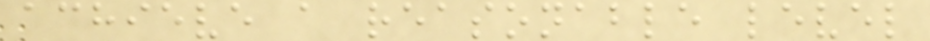achieve a reasonable level
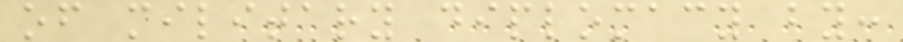of military diplomacy by:
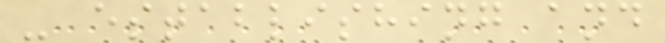- establishing and
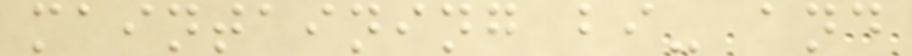maintaining bi- and
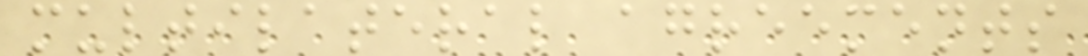multilateral agreements
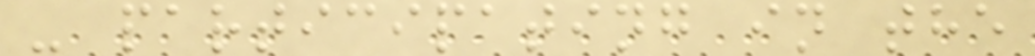- participating in the
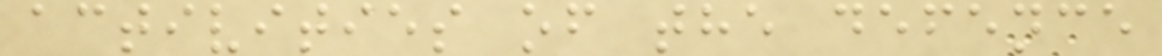activities of the defence
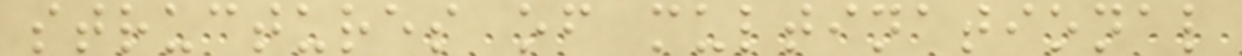structures of multinational
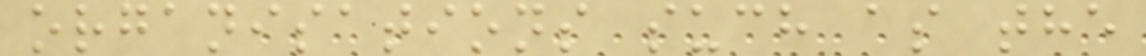organisations such as the
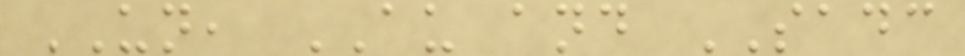UN, AU and SADC
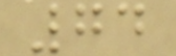74
